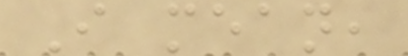I mean,
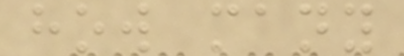how many
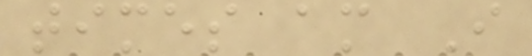times am I
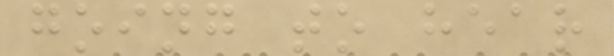going to hear
